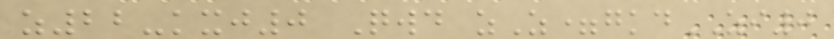z22-kxj0 Qwd zZ=gkdZI0
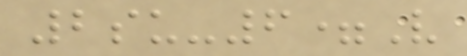2su-6=V
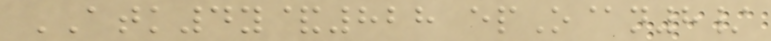ATK4y&828 epO@n8/
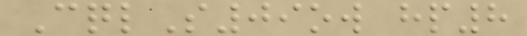CqlS09ow hp8
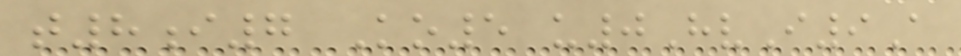t8i7 Ko5 u0HvI9A
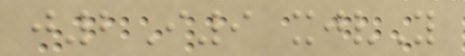j2I9 xjvY
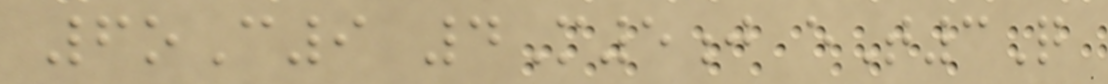6oC9 4M5j eT3Q
